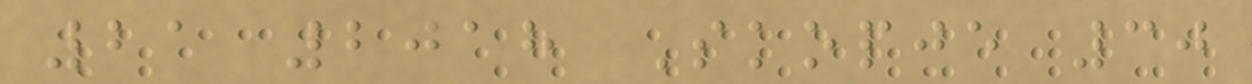21 2018 Skopje 30
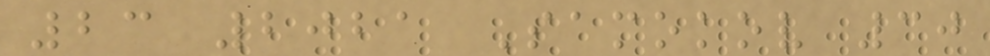23 2021 Samokov 30
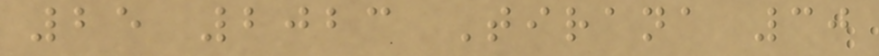25 2023 Tirana 30
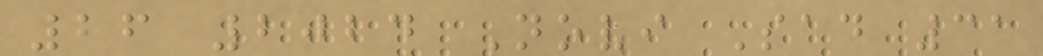26 2024 Novi Sad 31
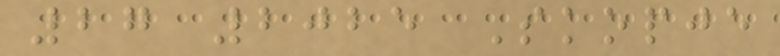27 2025 Skopje
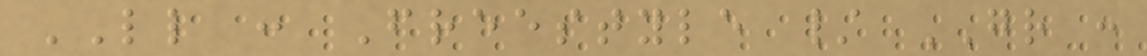LL : Freestyle / GR :
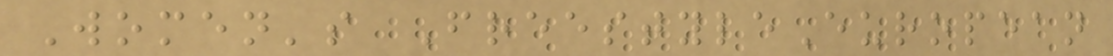Women's FreestyleEuropean
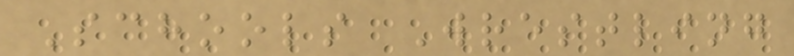Schools Wrestling
